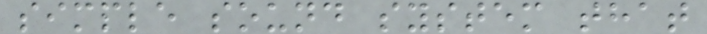simple sound system that
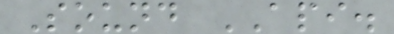Sound API.
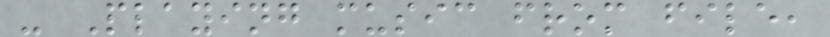- Playing music from file,
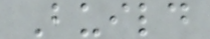Build
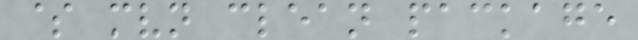$ mvn clean package
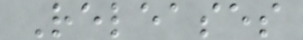Releases
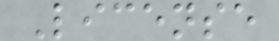License
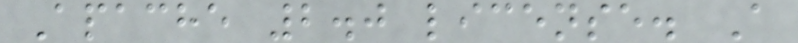Apache 2.0 license. A
